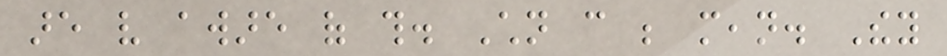are very aware of this. Children can be mean. They
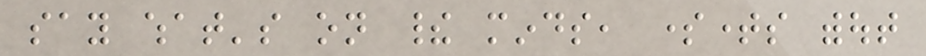say what's on their minds, sometimes without
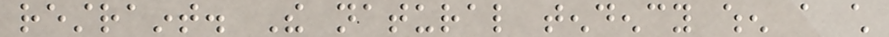restraint. The natural tendency when a child
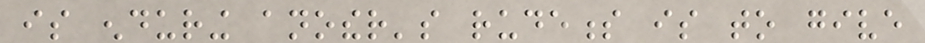is enduring another's rudeness is to give
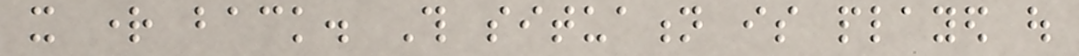it right back. This situation is played out
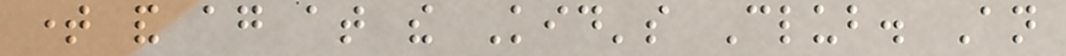time and again at the Kid's Club. An
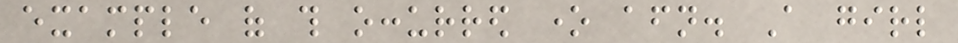example of this occurred one afternoon. A girl
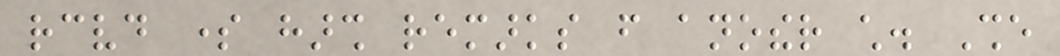received some harsh remarks from another child. She
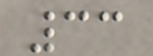33
